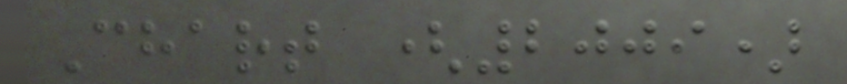Chart (2009)
